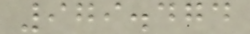979.474
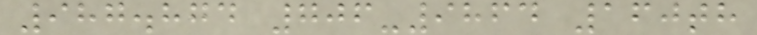987.874 706-9864 160th
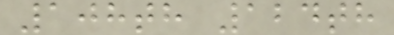108th 124th
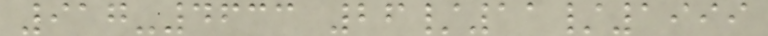917-4633 26/11/1999
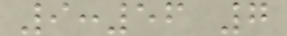9:56 7
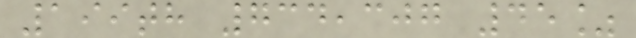199th 734,307 45%
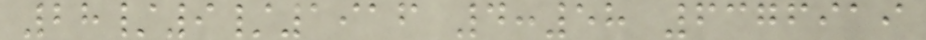28/9/1916 4:58 6376919
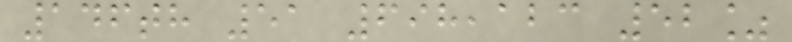146th 51 698,123 52%
